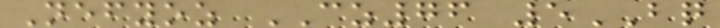Nefyoz CZ76 5BQ
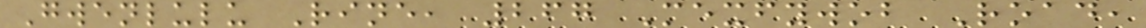Gwenlulu Rine, 267 Mexfywob Road,
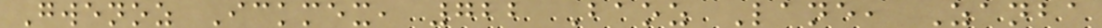Gwenoz Ickmex, 722 Baoz Lane, Zanba
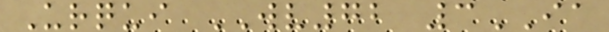Urqui WV72 3IA
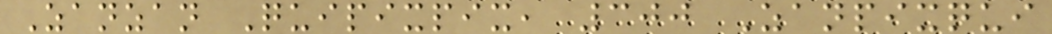Zanzan Quipixpix, 300 Zanpixqui
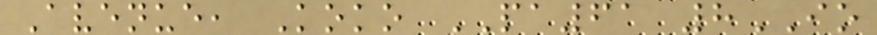Avenue, Koko PA61 8IO
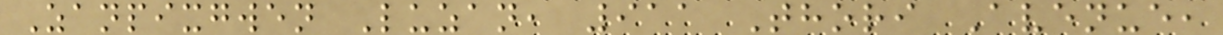Zanpixgwen Luzan, 911 Thori Avenue,
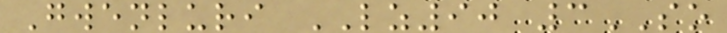Gwenluri LZ90 3SO
